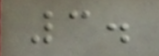3.
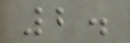2.
